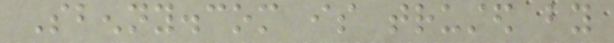Sbenny.com is trusted by
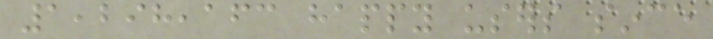1,298,163 happy users since
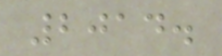2014.
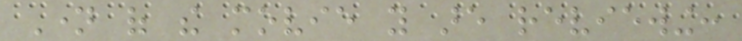Name of the movie you are reviewing:
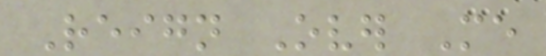Reign Over Me
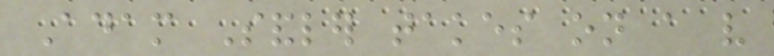Adam Sandler takes on a very
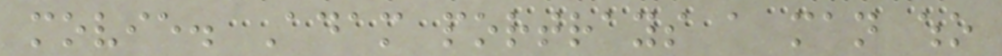movie. Adam portrays a man who
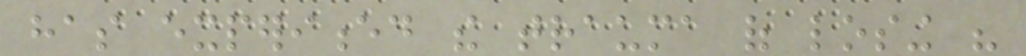has experienced the trauma of losing his
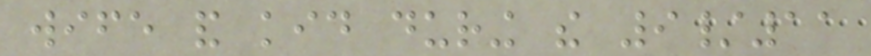wife and kid during the 9/11
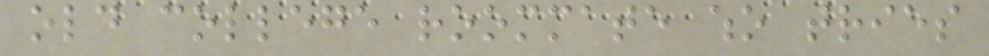old college roommate who tries
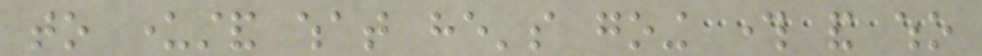to understand what he's going through and who
